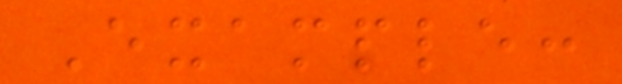Example:
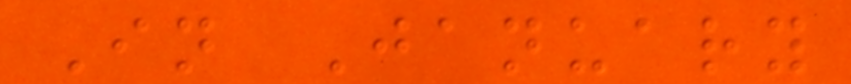In January
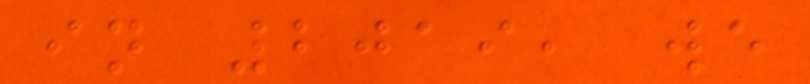in 2019, we
